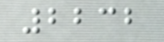2232
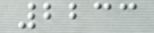2233
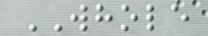WHOLE
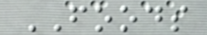FOODS
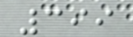399
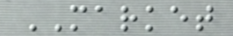MARKET
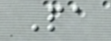Pa
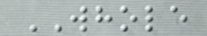WHOLE
